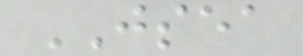JSEA
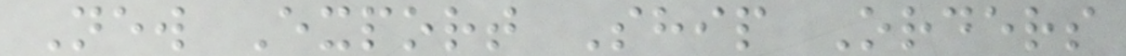New Export Ship Orders
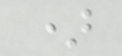)
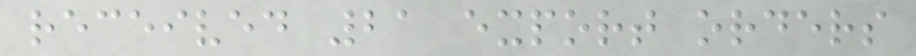received 21 export orders
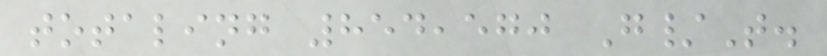totaling 854,570 G/T.
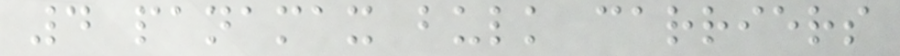4 panamax bulk carriers
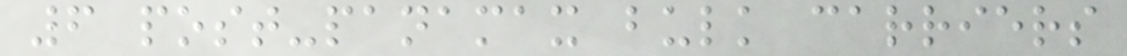6 post-panamax bulk carriers
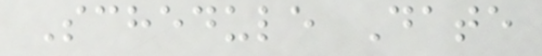Schedule Date
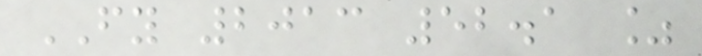FY 2013 52.1 %
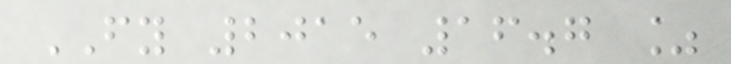FY 2015 16.7 %
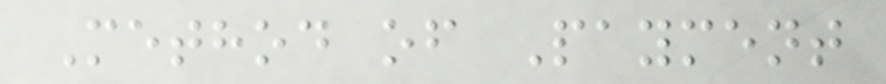Method of Payment
